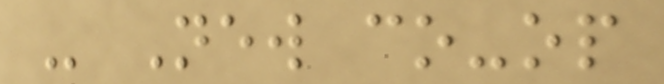- New co-op
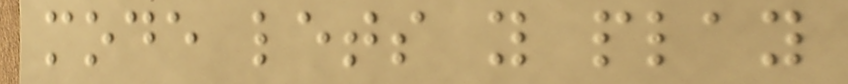mode lets you play
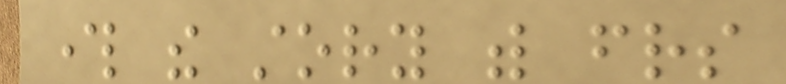through the story with friends
